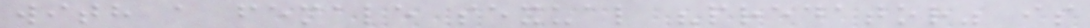with a female sexual "predator" is
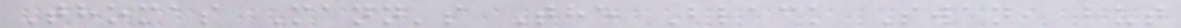Thomas Mann's The Black Swan, but
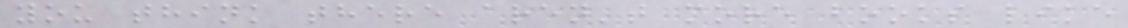you think there aren't more books like
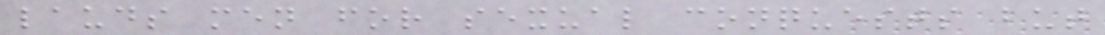lauds men for sexual conquests but
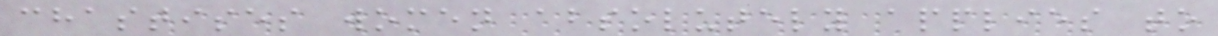chastises women absolutely applies to
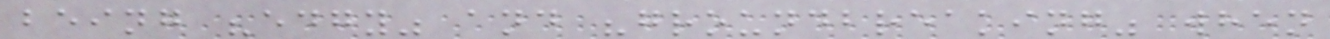being "edgy" and "groundbreaking" when
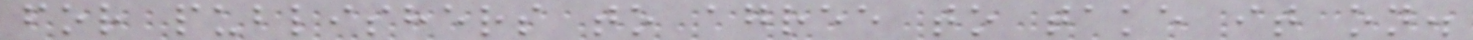for publishers to agree to take it on.
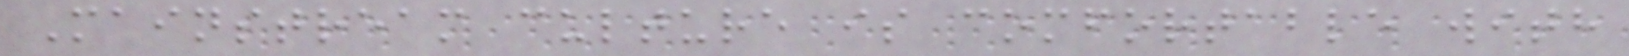Mainstream culture is comfortable with
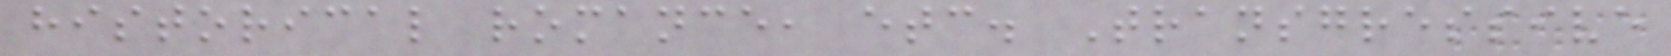historical romance, etc. Transgressive
